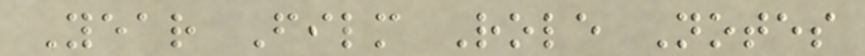Year Film Role Notes
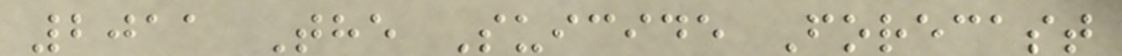2011 The Suicide Forecast
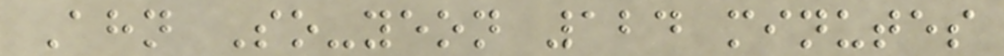Ahn So-yeon 124 minutes
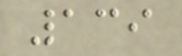139
